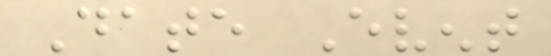Date Event
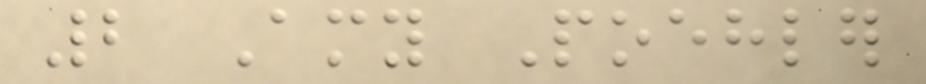2 Amy Poehler
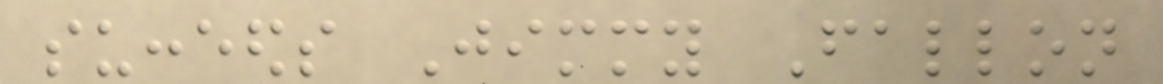succeeds Jimmy Fallon
